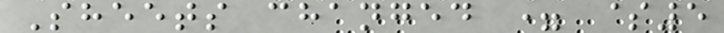Sheets changed = $5
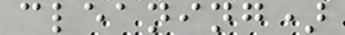cleaning)
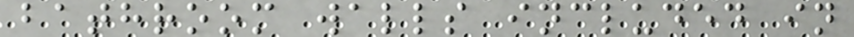bathroom walls included in
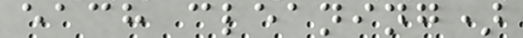each cleaning)
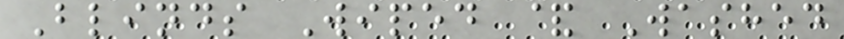Blinds Wiped & Washed
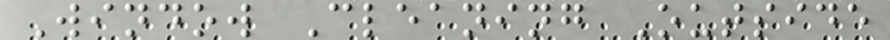Window Cleaning Outside
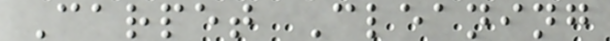Carpet Cleaning
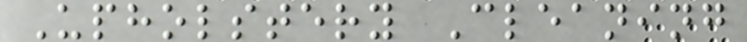Upholstery Cleaning
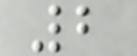2
